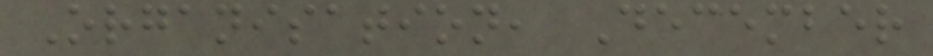Organisation, December
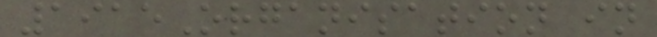1915Organisation in
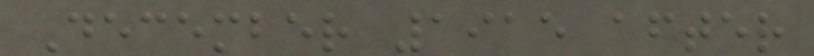December 1915 after
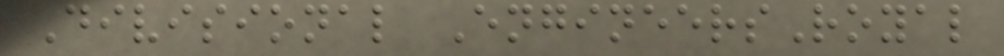Divisional EngineersRoyal
